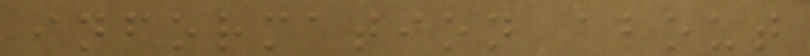information about
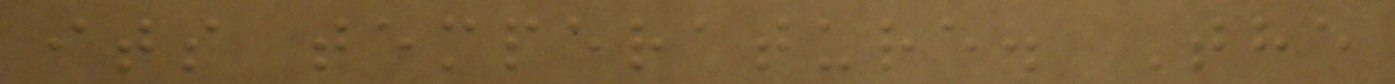its temperature. The
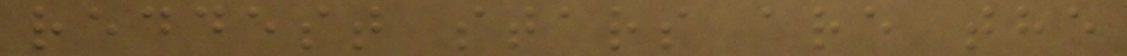reddest stars are the
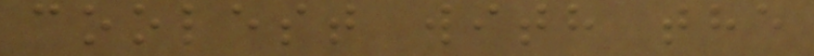coolest with the
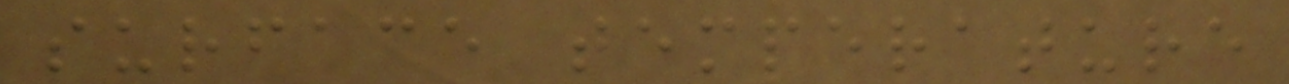surface temperature
